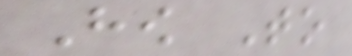How To
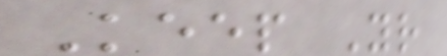Keep Your
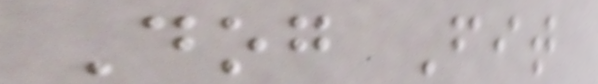Dog Fit
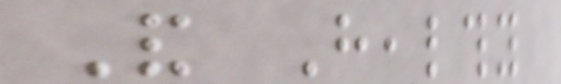And Healthy
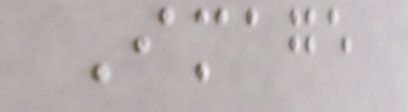Image
